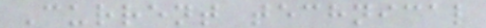Current technical
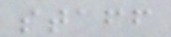staff
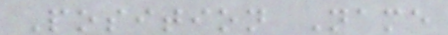Position Name
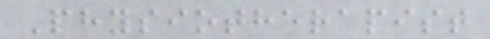Physiotherapist
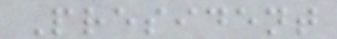President
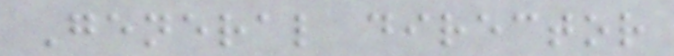General director
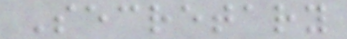Secretary
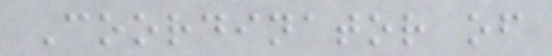Coordinator of
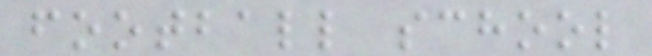football school
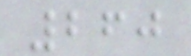260
